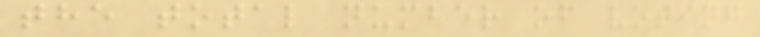the total number of voting
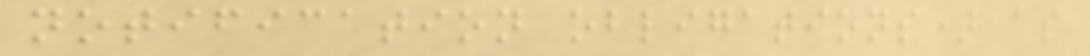notification obligations) as
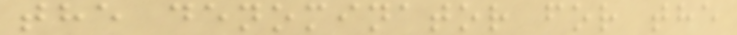the denominator for the
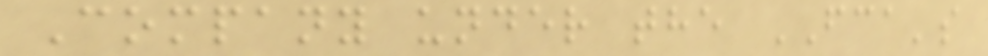Company under the FCA's
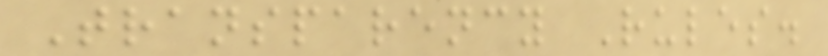Transparency Rules.
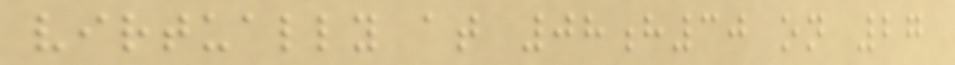virtually at 08h30 on 27
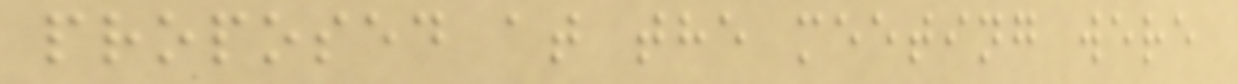proposed at the meeting were
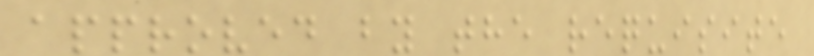approved by the requisite
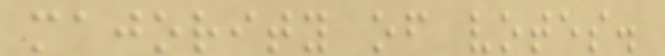majority of votes.
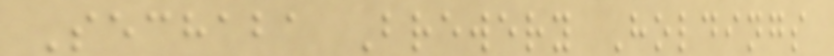Sechaba Brewery Holdings
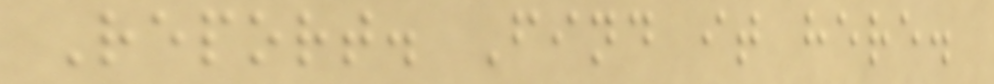Report. Find it here.
